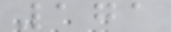171
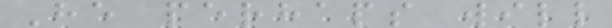He perhaps will
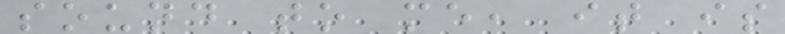sound to me, it is
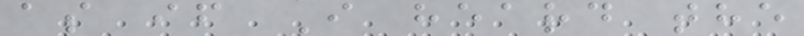as if I heard the
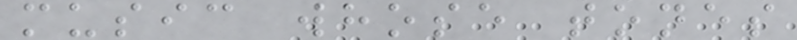music whose tones
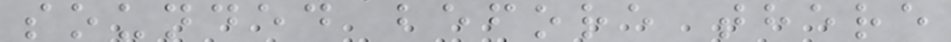sounded before there
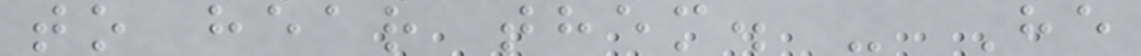to hear them. - He
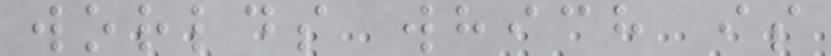worlds which is
